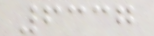6337
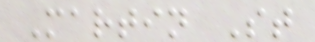Martin St
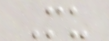Mu
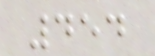454
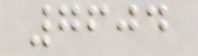7604
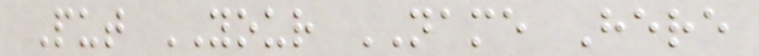Put YOUR NAME Here
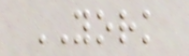YORK
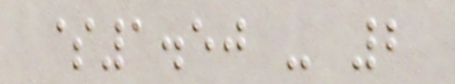$1.50 - 2
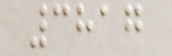3817
